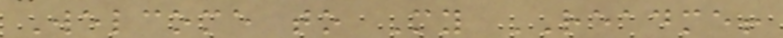Welcome to My README!
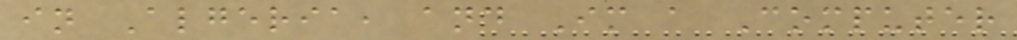in Algeria, and Im a Computer
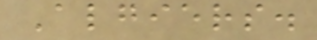Algiers.
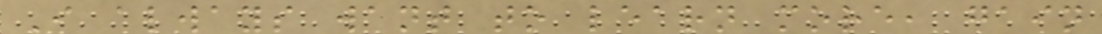I always want to learn more, gain
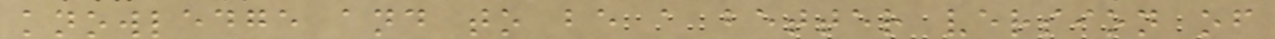knowledge and to be a better version of
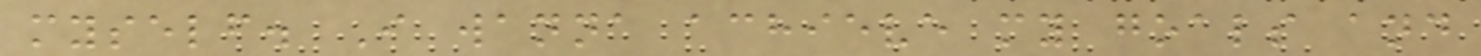myself. I wanna achieve my goals and
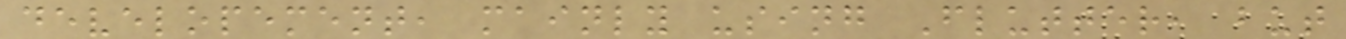developement, mainly using Flutter, but
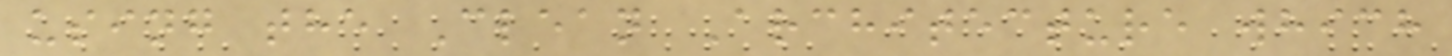using the Clean Architecture which
